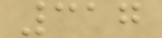317
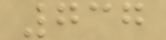737
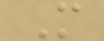M
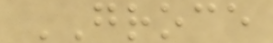GROCE
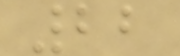22
